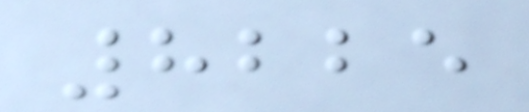8225
